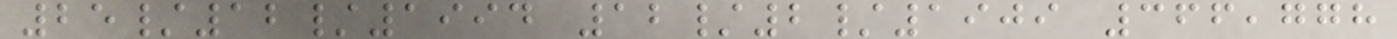25/12/1994 12/2/1909 366,778
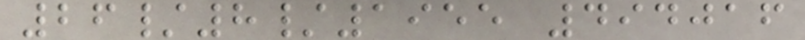26/8/1955 494016
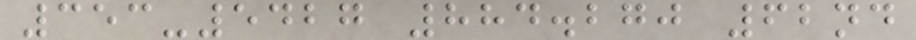353-5427 884.270 62nd
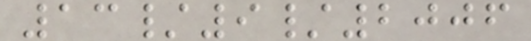13/9/2006
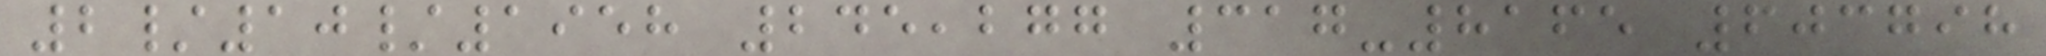2/10/1958 245,277 317-8165 603798
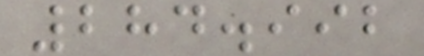284.992
